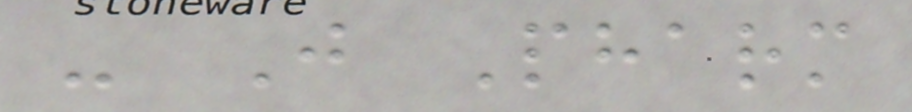- J Pharm
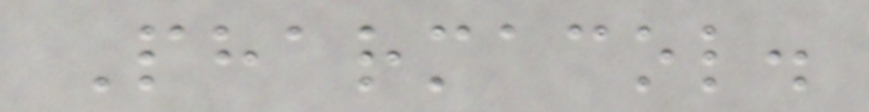Pharmacol.
